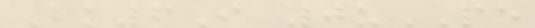Bk6I 0uPE
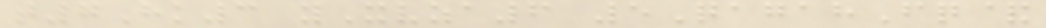t7Hk3 yXvza6 5QagahFq&
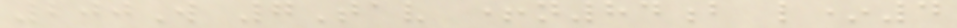200W 7Tav +n84b l*4
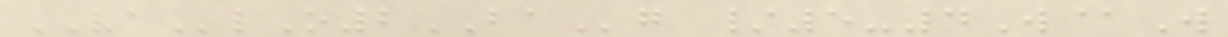VAlO2BAg /5-4W@W
